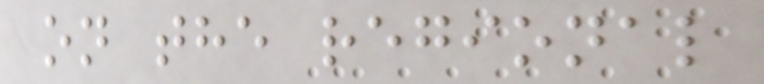on the regional
